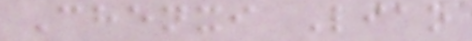Chenxi Liao
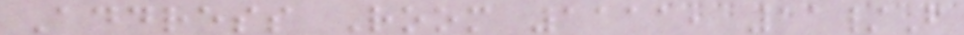Address Room 1111, 11/F
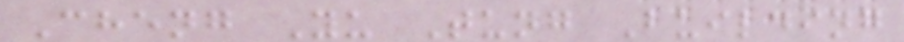Cheng Yu Tung Building
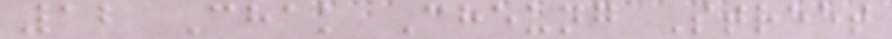12 Chak Cheung Street
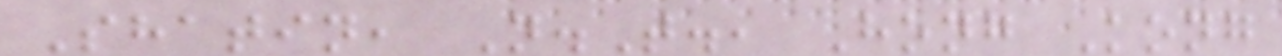Shatin, N.T., Hong Kong
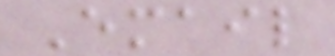Email
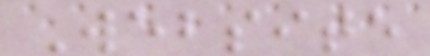Website
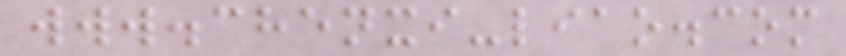www.chenxi-liao.com
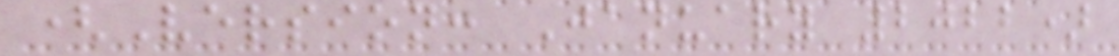(Version: January 2022)
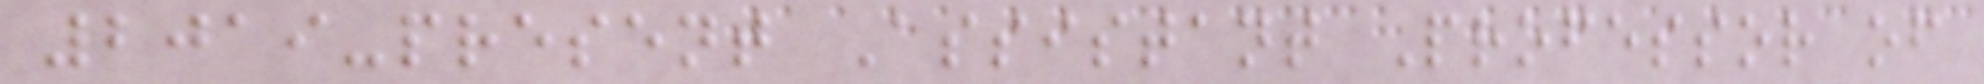2019-present Assistant Professor of
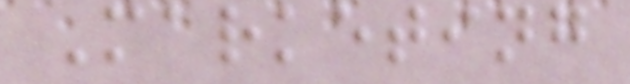Marketing
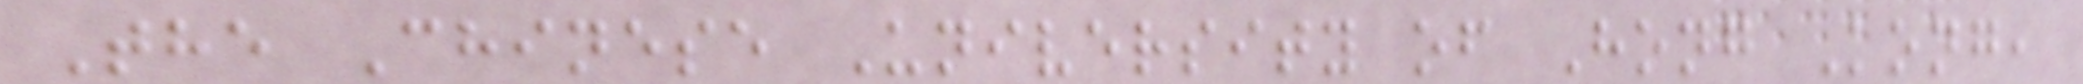The Chinese University of Hong Kong,
